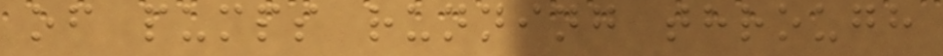of pumps running through
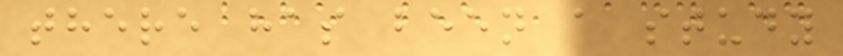there has been a study
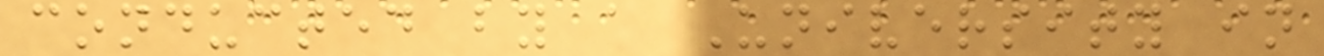conducted by a University in
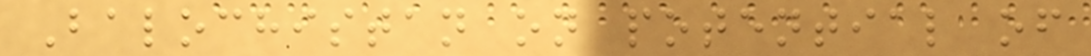Balochistan on potential of
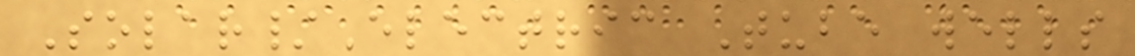Solar/Electric Tube wells
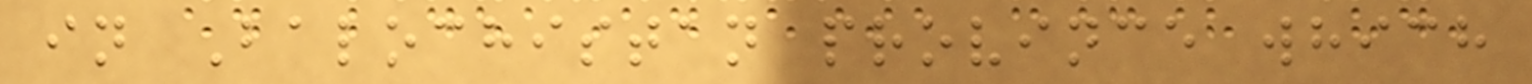in Balochistan province which
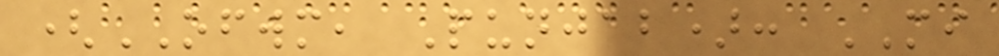(OFWM, Punjab): MI
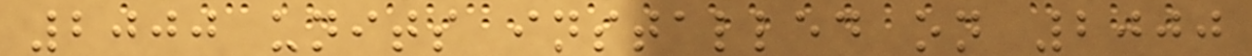2000 units installed on 2000
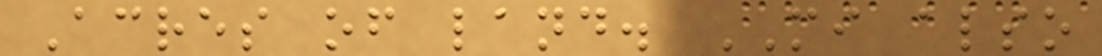Acres of land. MI also
